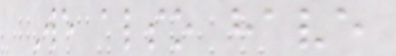We also have
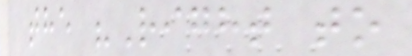the "Right to
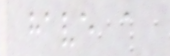have a
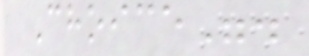Choice".
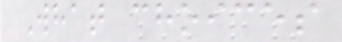What choices
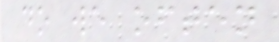do we often
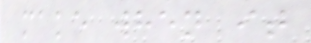make when it
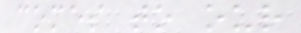comes to our
